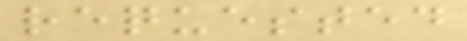requested
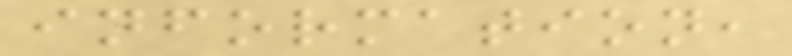information,
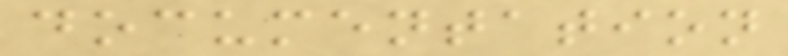documentation
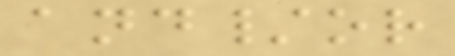and/or
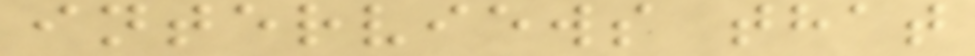interviews that
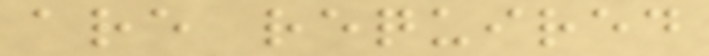are required
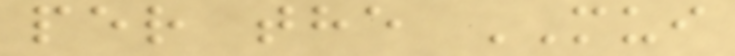per the MUI
